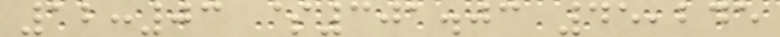12:03 $301.03 45,245
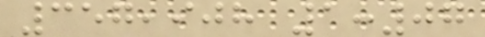357,908 1:07
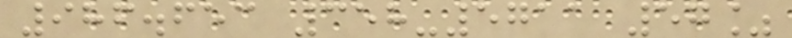986.653 358-5711 57%
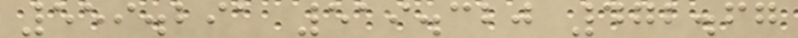559.291 519.320 472.67
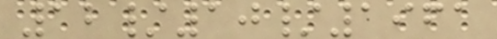12/10/1961
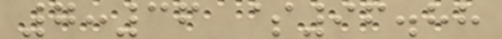7:36 $96.88
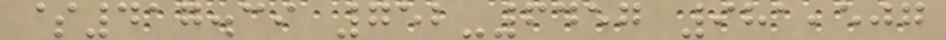$417.39 752-6457 981,507
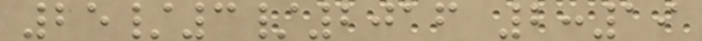25/3/2016 2:19
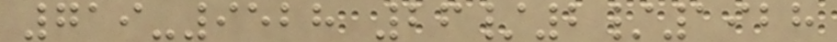719-9528 26/2/1928
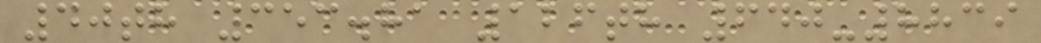40th 353.81 126th 640-8839
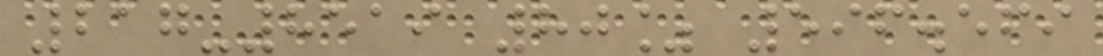217-8519 80% 596.569
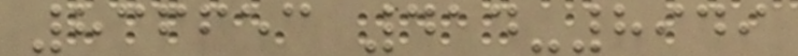836653 414-8949
